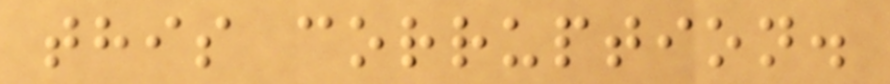this corruption.
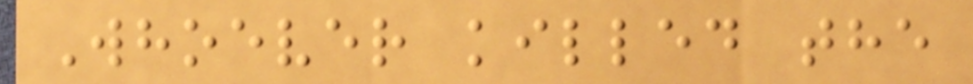Whoever killed the
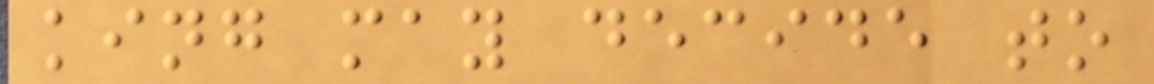king may decide to
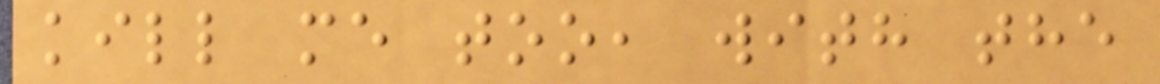kill me too, with the
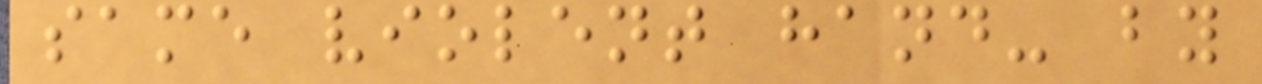same violent hand- by
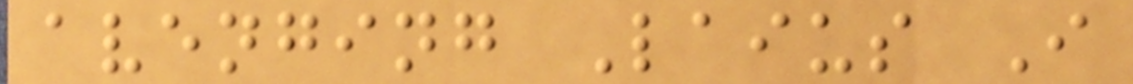avenging Laius I
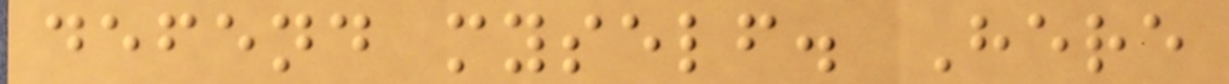defend myself. Here
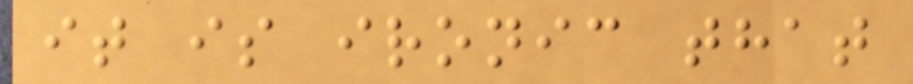it is ironic that
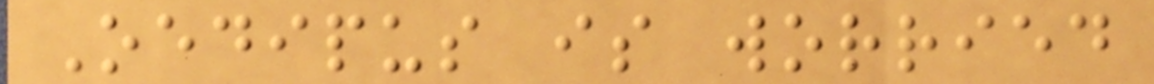Oedipus is worried
